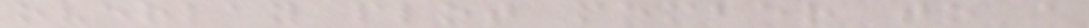overlay plot member to a
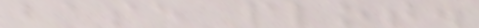base plot.
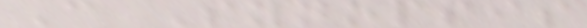C Synopsis
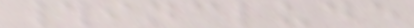#include
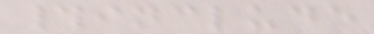#include
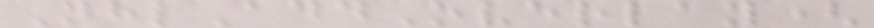NhlAddOverlay(
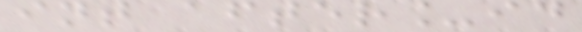int after_id
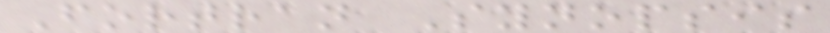Fortran Synopsis
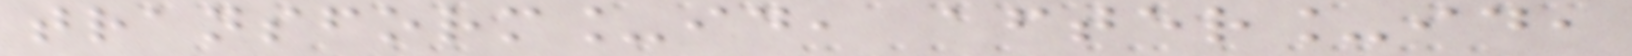transform_id, after_id,
